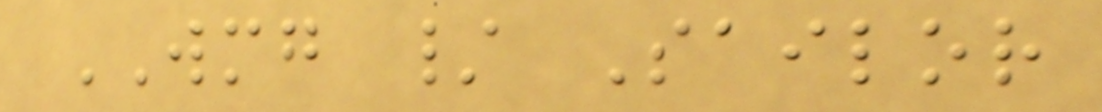WMG / Sailor
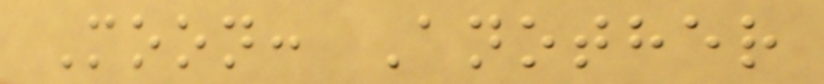Moon: Another
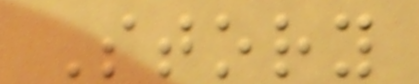Story
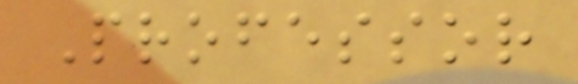Professor
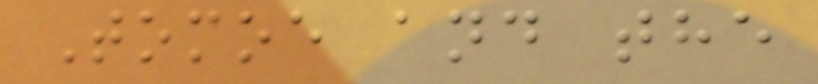Tomoe and the
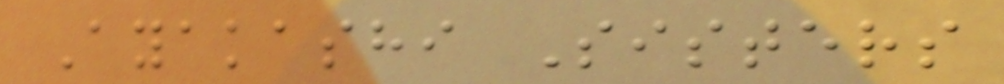Ayakashi Sisters
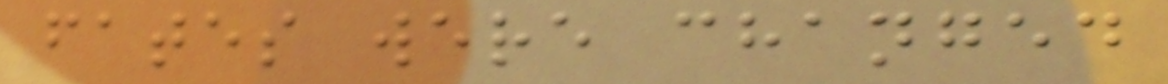fates were changed
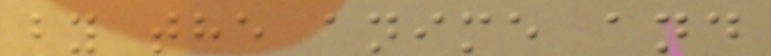by the anime and
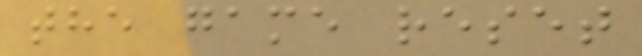the game reset
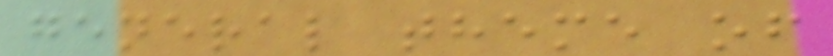general theme of
